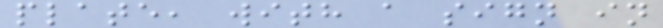plate, with a sign in
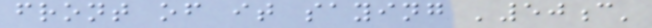front of it saying '50c'
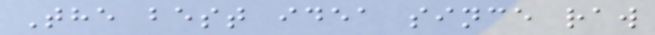The best idea since raw
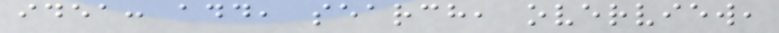idea: add, search, overview,
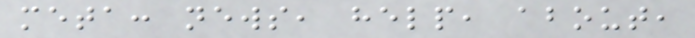meta: news, help, about,
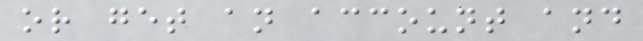or get an account and
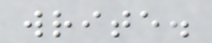write.
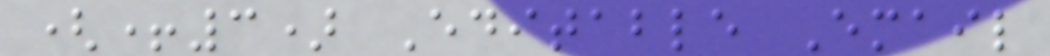(+3) Editable Email
